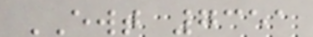EWT 7351
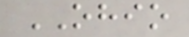OHIO
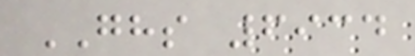GHS 6934
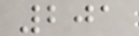201
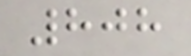808
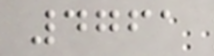4761
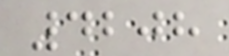4208
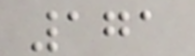171
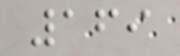169
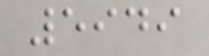5949
